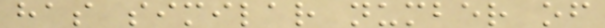has similar number of
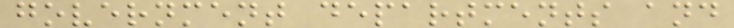government departments and
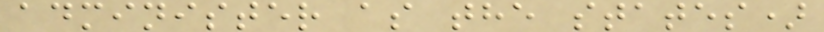administer as the states)
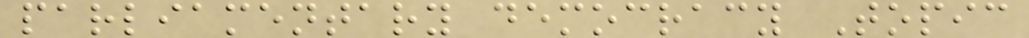parliamentary democracy Topic
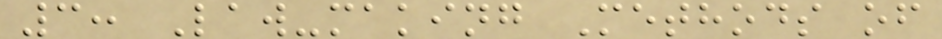3: Law-making Methods of
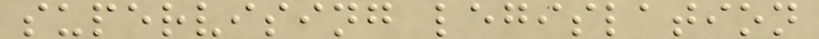supervising legislation
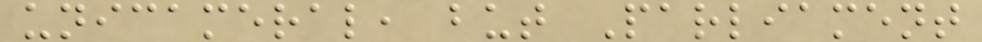unicameral, but Parliament
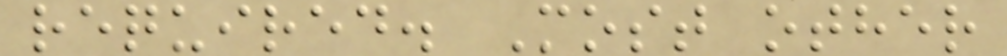required. Most other
